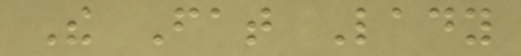The Fat Lady
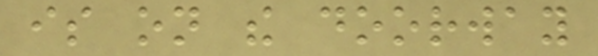is on the doorway
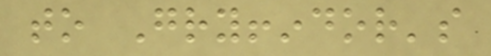to Gryffindor's
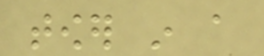tower in a
